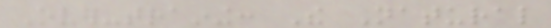Over-training: The Natural
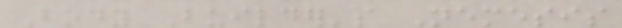Body Builder's Nemesis
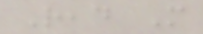Read More
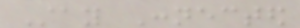Stay Connected
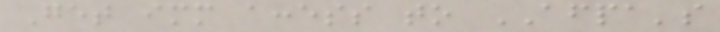Get immediate access to AFPA's
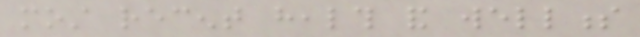most recent health and wellness
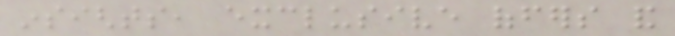insights, exclusive offers and
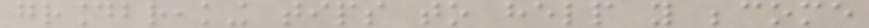groundbreaking tips to help you become
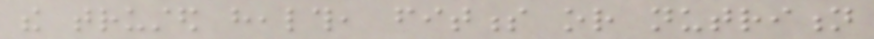the trusted health, fitness or nutrition
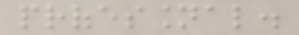professional.
